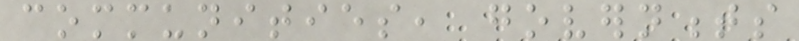communities, governments
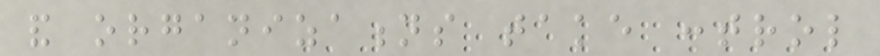and organizations take control
